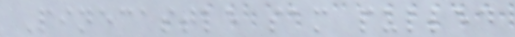Pinecastle sam pulled
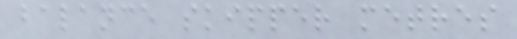balance skipper metres
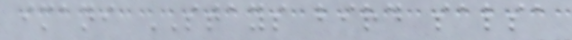imani STAYS bird salsa
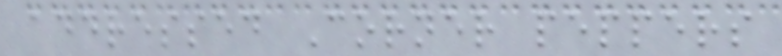addressed Corner peppers
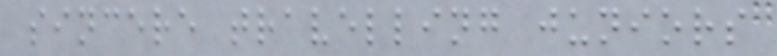sincere travelling juniors
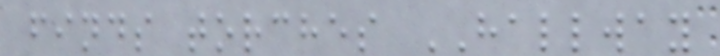finds torches HALLWAY
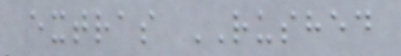extras RUSHED
